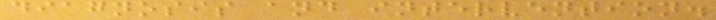diagnosis and intervention.
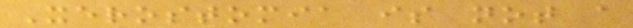Xerostomia is not a
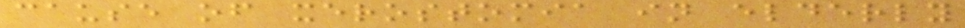cause of xerostomia in elderly
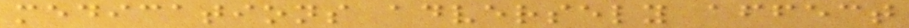medications adversely affect
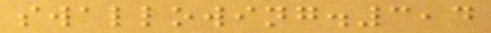swallowing.3,4
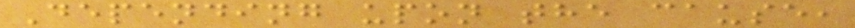Depending upon the cause,
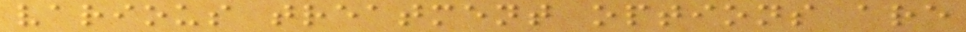various treatment options are
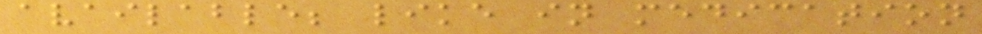available; like in medication
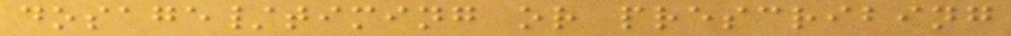dosage/timing or prescribing
